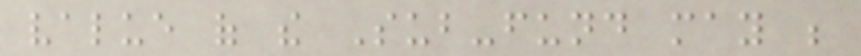value of the Sub-fund may be
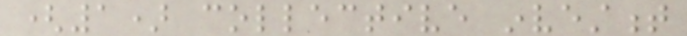(1) collective investment
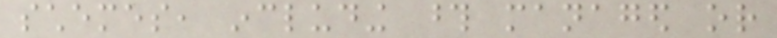schemes, including those managed or
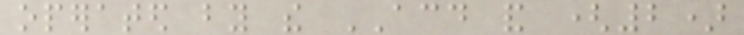operated by the ACD and (2)
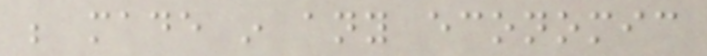be made in any economic
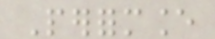Performance
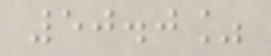50.0%
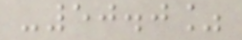-50.0%
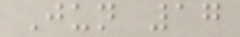Jun 17
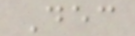Dec
